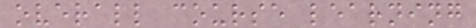overall course learning
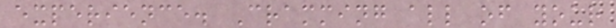experience. Cramming all of your
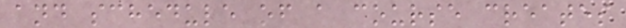and schedule of a course creates
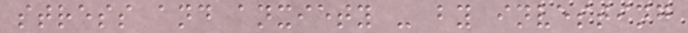stress and anxiety - by investing
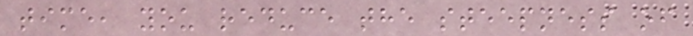time, you reduce the steepness of
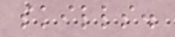skills.
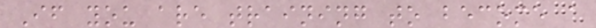If you are training to become a
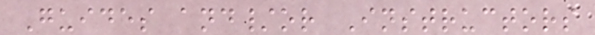Guides and/or Instructors
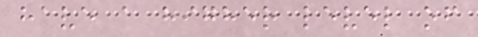have a higher level of
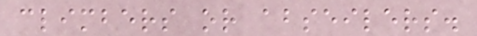climbers or abseilers.
